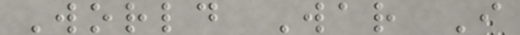World War I
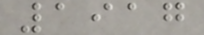1917
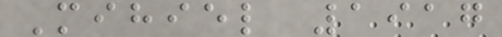Mihiel 1917
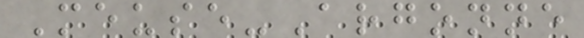Meuse-Argonne
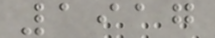1917
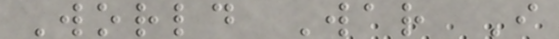World War I
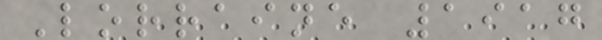Lorraine 1917
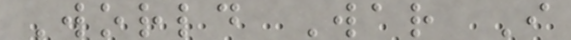World War I
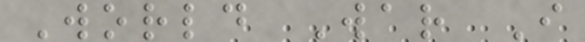World War I
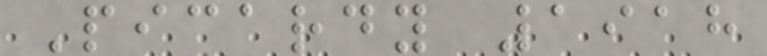Picardy 1918
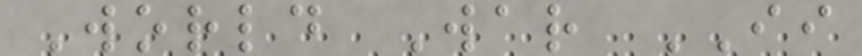World War II
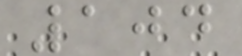104
